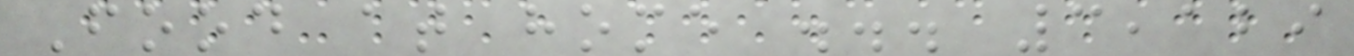Food at home ... 3,129
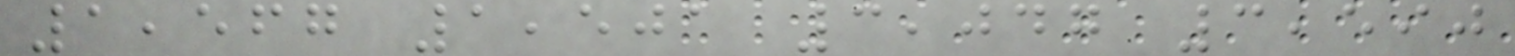1,567 1,501 3,047 3,590
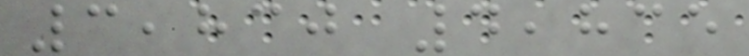3,830 4,835
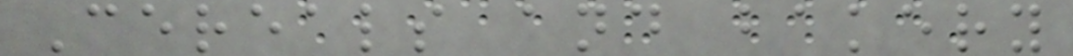Cereals and bakery
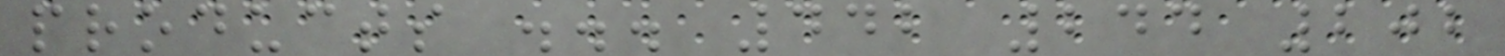products ... 442 244 202
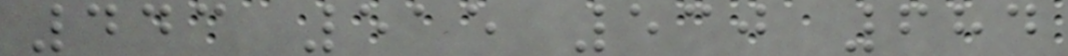443 515 530 684
